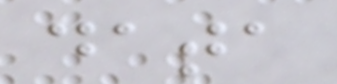data
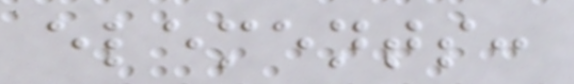elements:
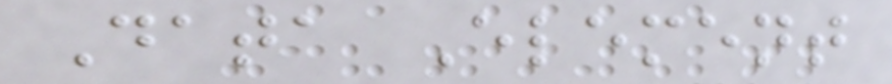Data Element
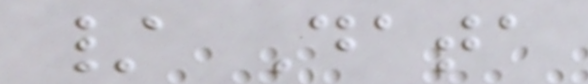/ Data
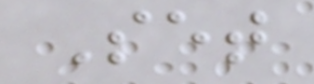Set
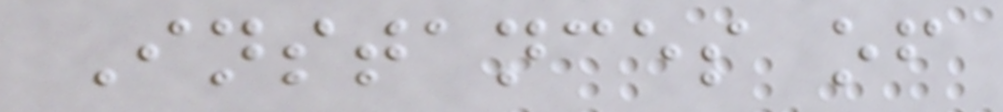Instances of
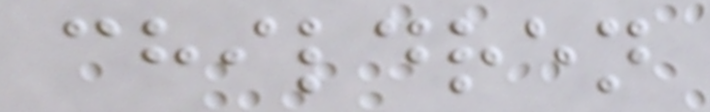children
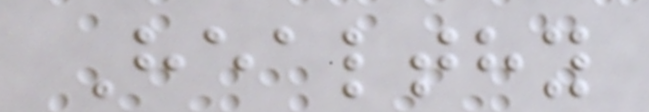Healthy
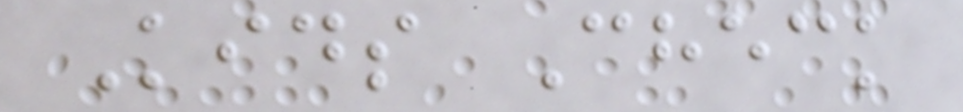Kids Check
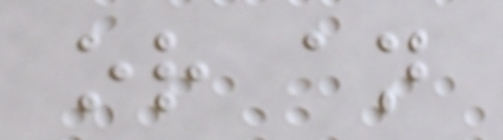or an
